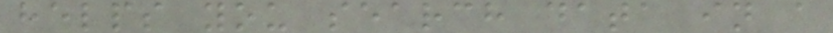helps you search data in a
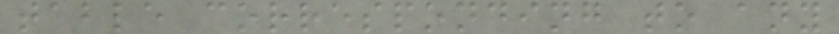table corresponding to any
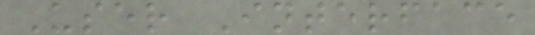User Interface
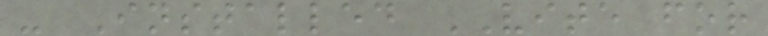- Installed VITE for
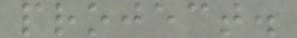project.
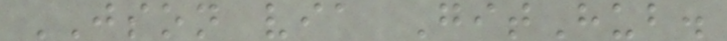JSON via GitHub.
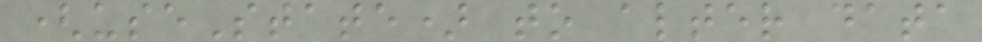(useState) to alter data
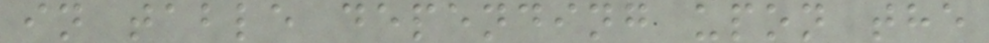in table depending upon the
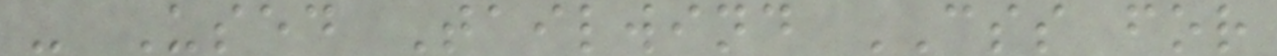- Used Tailwind CSS for
